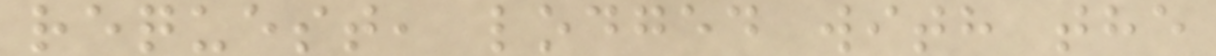request, lodged with the
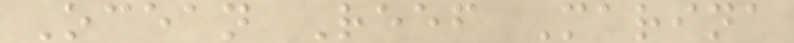Ocean Reef Marina
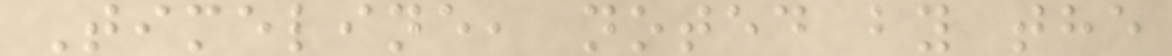Timeline, noted by the
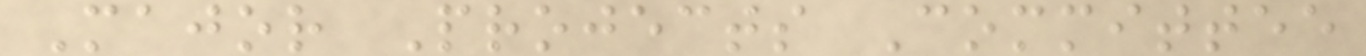Major Projects Committee
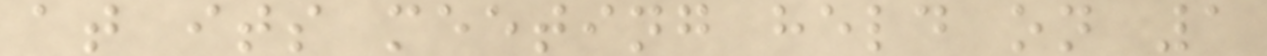at its meeting held on 1
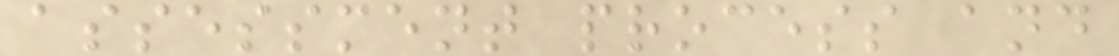assessment process and
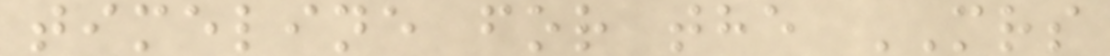timeline for the MRS
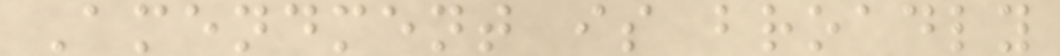Amendment is broadly
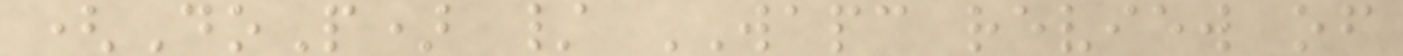(DoP) / WAPC review of
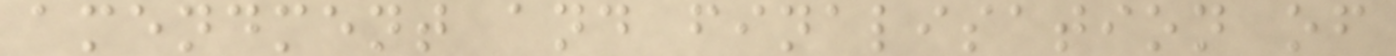amendment and finalisation of
